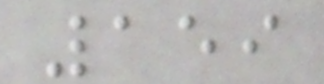159
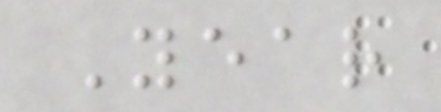Year
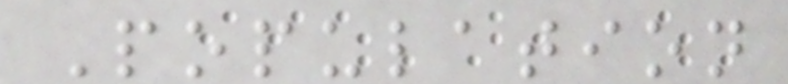Population
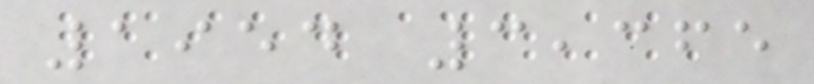1954 3,365
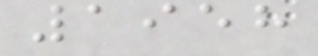1958
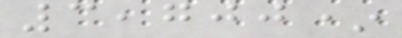3,700*
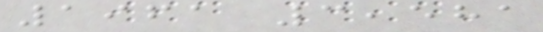1961 3,581
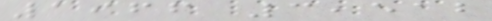1966 3,512
